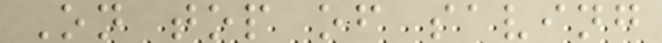On top of saving
